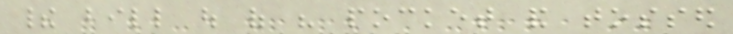their bill out of his pocket and tossed
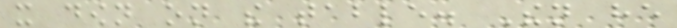it down on the table. Then he
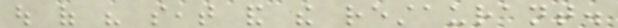out of his seat and the restaurant.
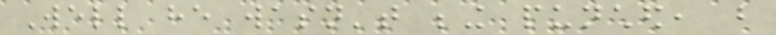Well he wasn't being punched, but
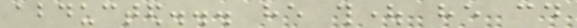abducted... he thought he could
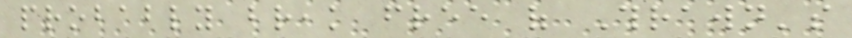probably break free of Thrawn's
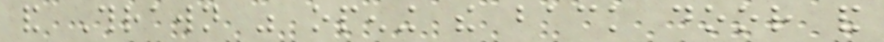and Thrawn was opening the back door and
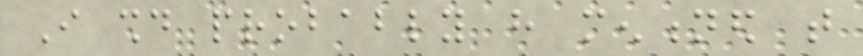I should probably have mentioned that
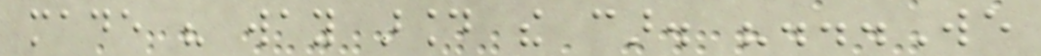made his way around the car. "...We
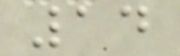14
